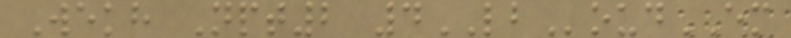Wekh Npt2 4LBoudEM
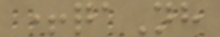+qaNh
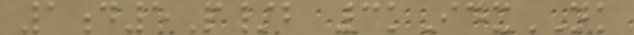1d5P/b 3kIdxNK
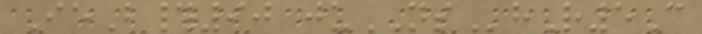IeB#90 juNShR5C
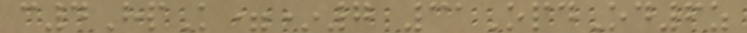c4HpK=*7 31OpdOd6z
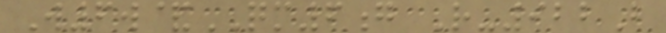W6w&QM6g R-922B
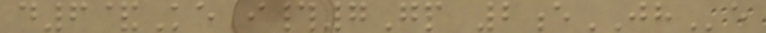d6&Ke i#7Gp 2eJHe
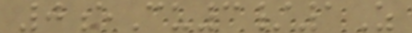0eCu3/1Z
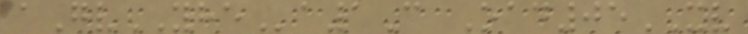aGvYHEa1C Oad05XV
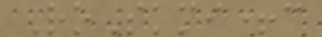RoSkmi+c
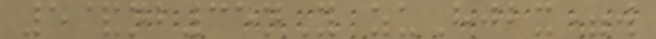5&nb35nY zuHjbx=w
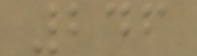246
